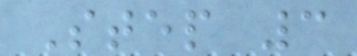Step 3
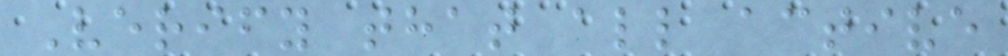Verify that all active
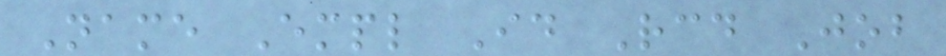Name Empl Id Rcd Job
